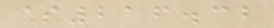$216.32
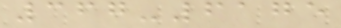367-6175
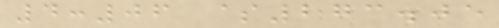4:06 $273.05
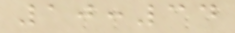10:34
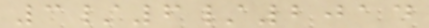3/6/2014
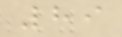89
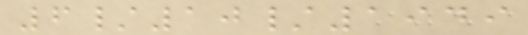6/10/1949
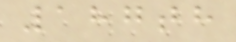187th
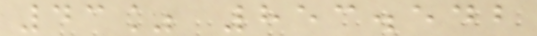43% 853.542
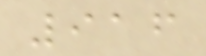916
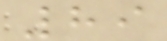89
